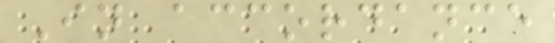In accordance
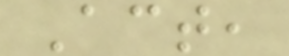Act,
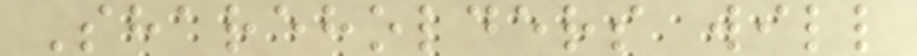Shareholders will
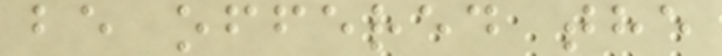be offered the
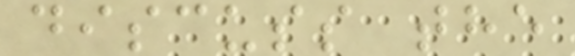discuss the
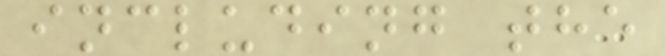including the
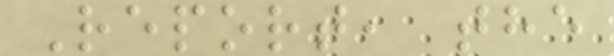Report, the
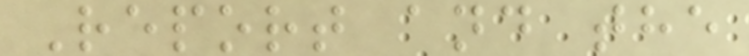Report and the
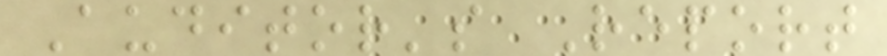Auditor's Report
